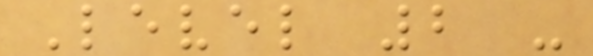Level 2 -
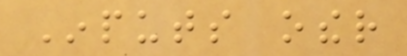Inputs other
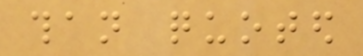than quoted
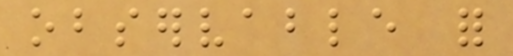observable for
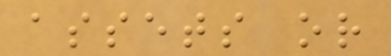assets or
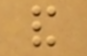and
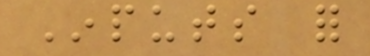Inputs for
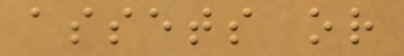assets or
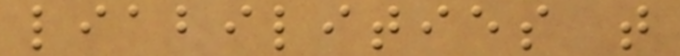liabilities that
